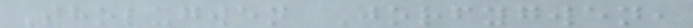Tholugwen Jorfygwen,
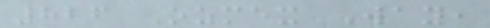826 Ozmex Way,
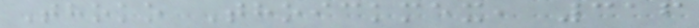Thoko Thoickmex, 316
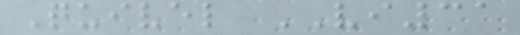Quivel VI31
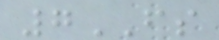7FS
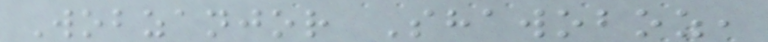Wobzanjor Shawoboz,
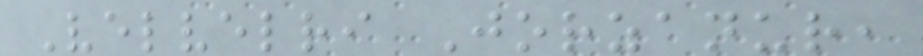Velvelri Jorzanur,
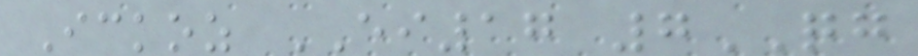Ickoz EI17 7QG
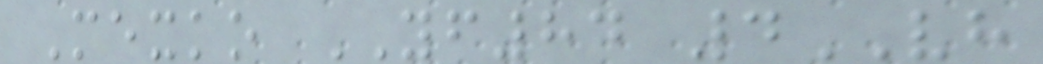Mexko YF84 4VH
